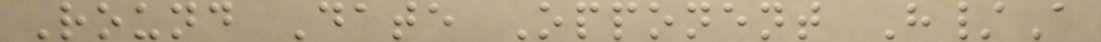Round Date Opponent H/A
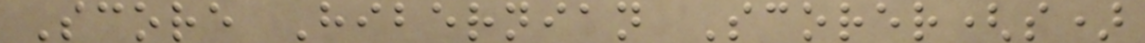Score Hibernian Scorer(s)
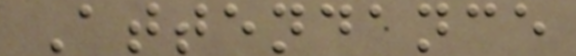Attendance
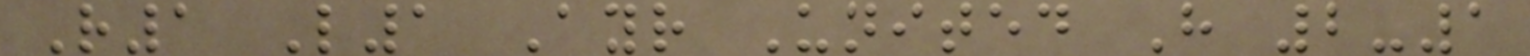R1 L1 Ayr United H 2-1
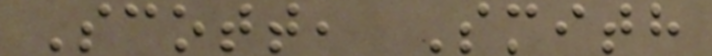Scott, Smith
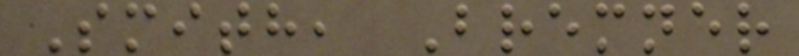Smith, Bremner
